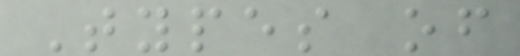Types of
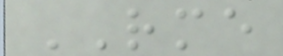RME
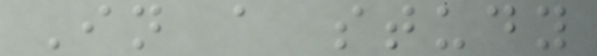In a study
